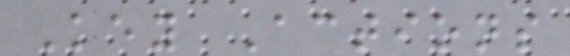Key Actions
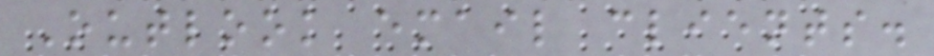Outlook email clients.
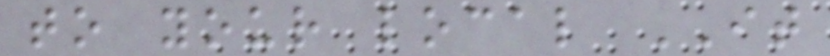to your local IT
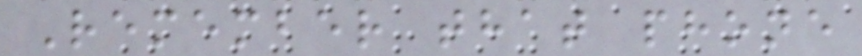Remember that phone
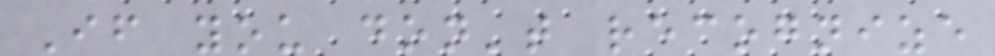If you don't recognize
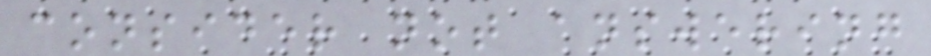consider not answering
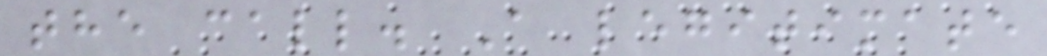the call. A legitimate
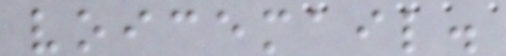voicemail.
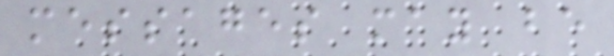messages may be
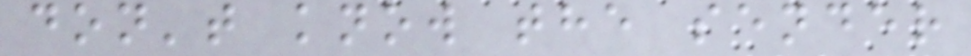don't know the sender
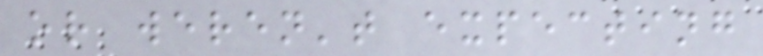or weren't expecting
